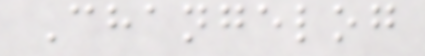Changelog
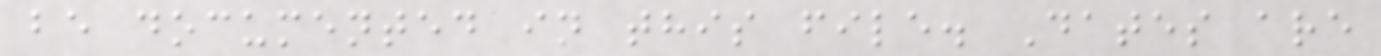be documented in this file. Dates are
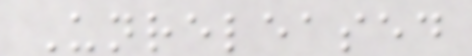Unreleased
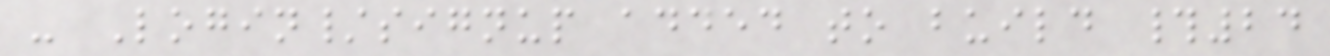- Login/signup added to build #24
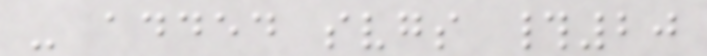- added svgs #20
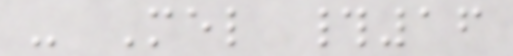- Mel #16
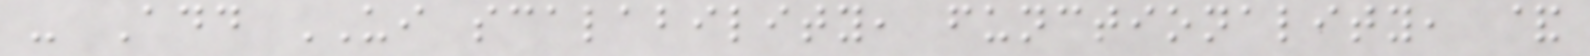- Add UI scalability, functionality, &
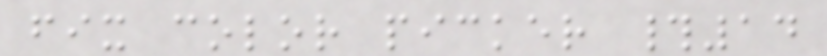fix color picker #14
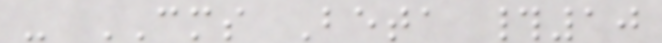- CMS Beta #10
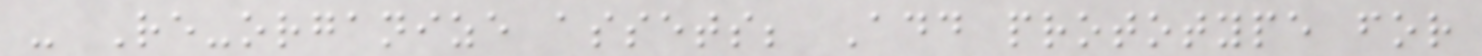- Re-organize assets; Add prototype for
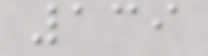139
